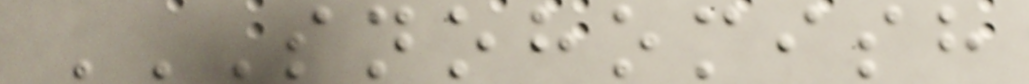SNOHOMISH
